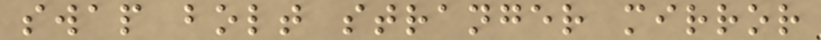swap bolt stranger mirror
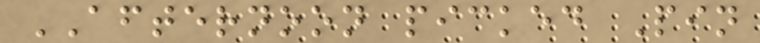AFTERNOON picked Pin
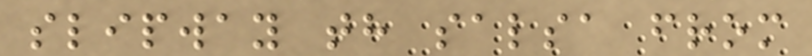slipway th salsa from
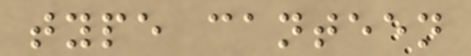type canteen
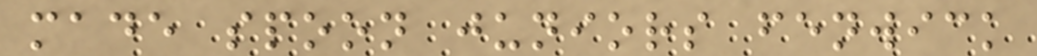made spoon juniors fenwick
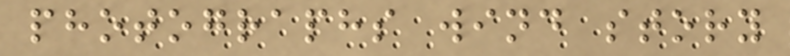photographs wind story
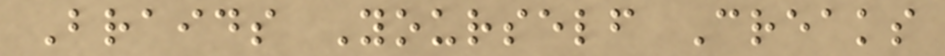Braids Yourself Creaks
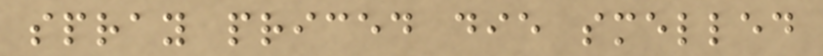spray priced die smelled
